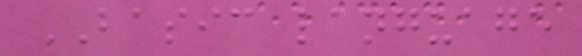BASIC language
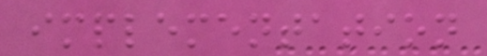implementation
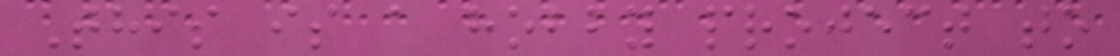This is a hobby project to
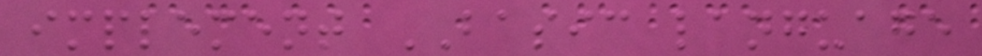implement BASIC language
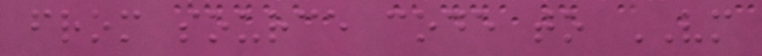from source code to VM
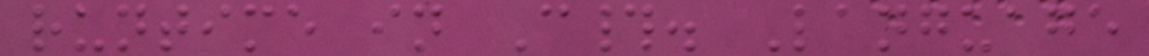runtime in C#. Language
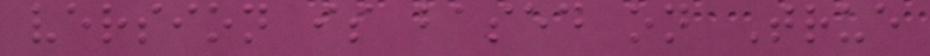version is based on True
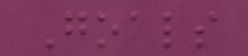Goals
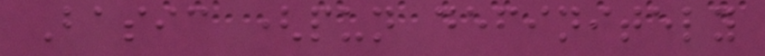Basic (pun definitely
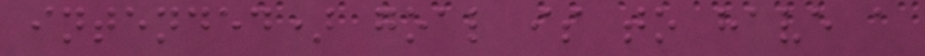intended) goal is to have a
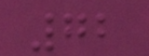72
